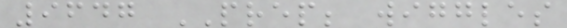9647 PREP; wiggles
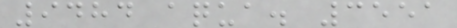9484 aqua. 3551
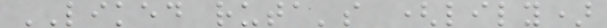LIKED ruta's (lily)
